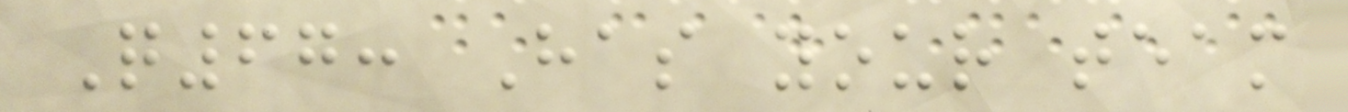Q67: Has your team
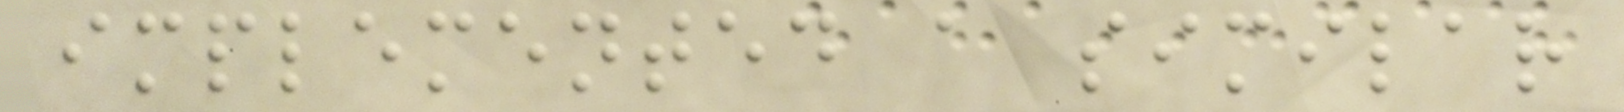implemented a similar
